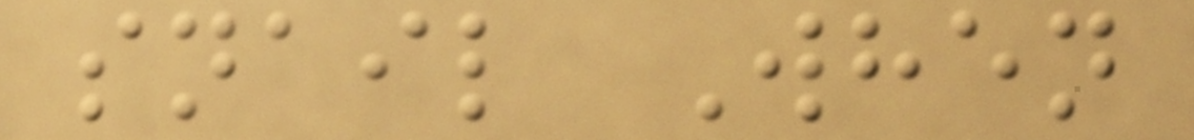snail When
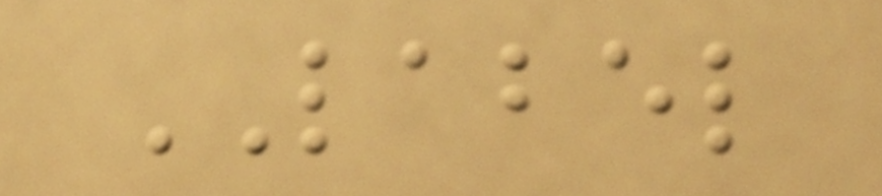LABEL
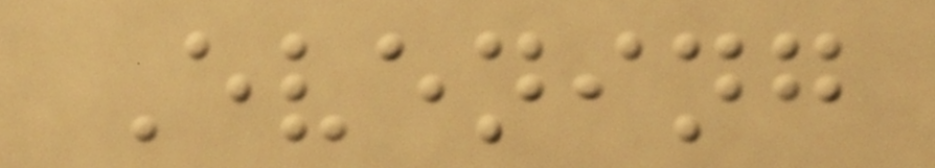Evening
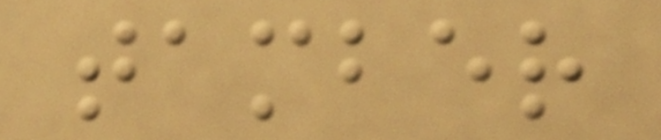tamber
